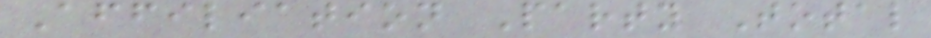Affiliation Party Total
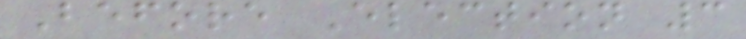Before Election 3
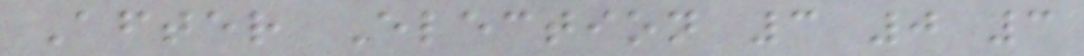After Election 3 0 3
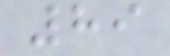89
